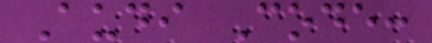Audi Code:
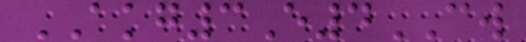AKG3E4CW
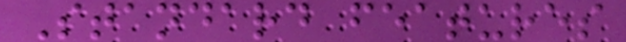Standard features
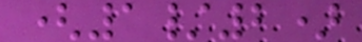(1/2)
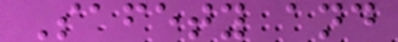Safety and
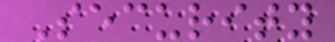Security
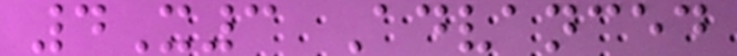4X3 Advanced
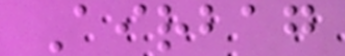Airbag
